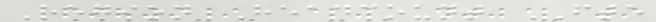Region Headcount FTE
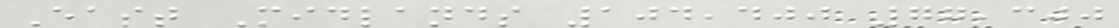East Midlands 104,400 77,300
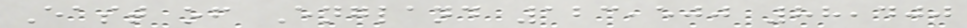East of England 123,500 88,400
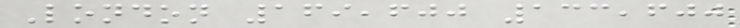London 169,600 133,600
